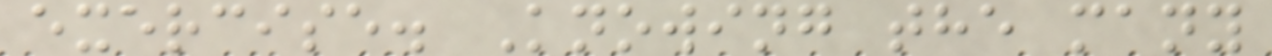exercise. Knowing the many
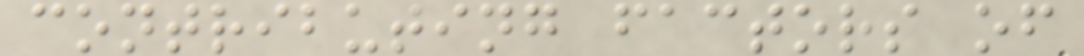contributing factors of
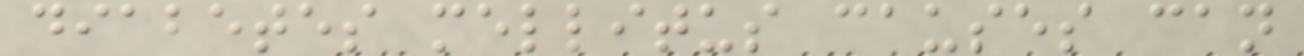diabetes mellitus causes can
